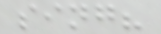sing?
